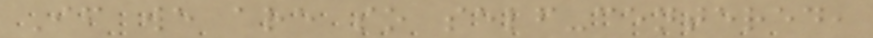If we are so self-centered,
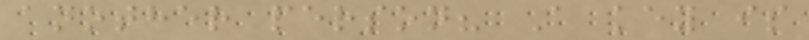another person? A key is
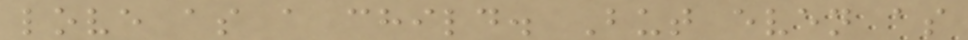love as a child. But even as
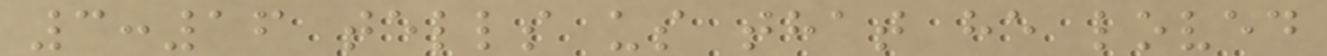3:16 tells us that he loved
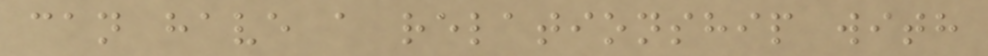can have a relationship with
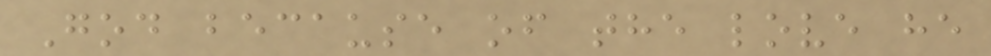God because of the love he
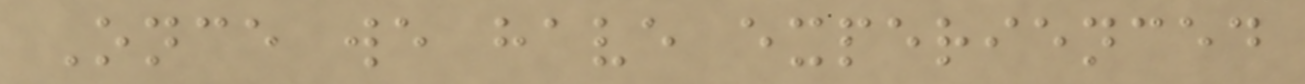Once we have experienced
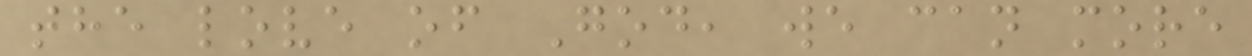the love of God, we can more
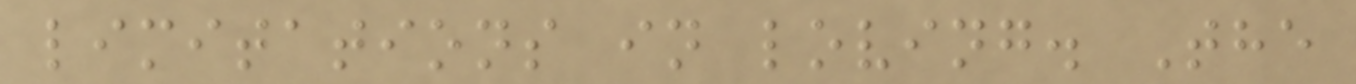limitations in loving. The
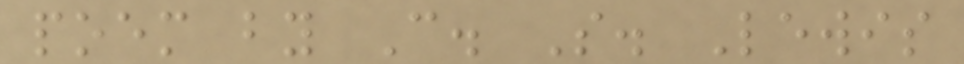poem by C. S. Lewis
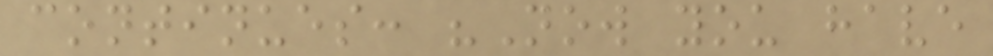continues: "Now you have
